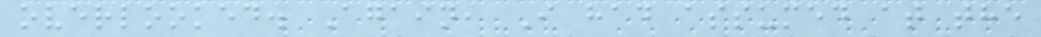overlooked. Again, I had assumed at the
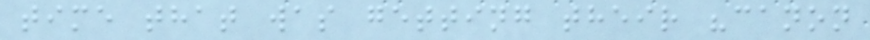time that was getting their "canon
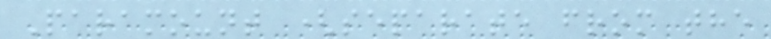Paramount (separate from the
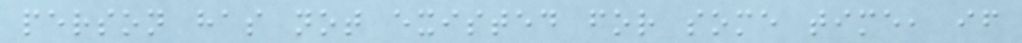person has not existed for some time, if
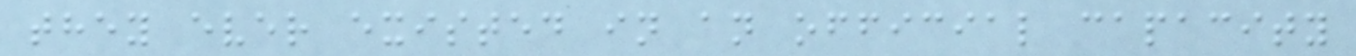they ever existed in an official capacity
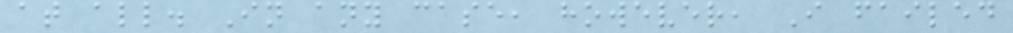at all. In any case, however, I failed
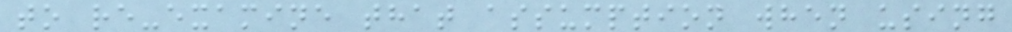to re-examine that assumption when using
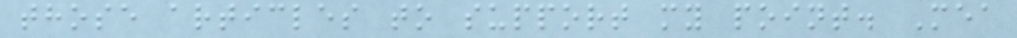those articles to support my point. Mea
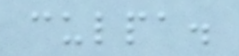culpa.
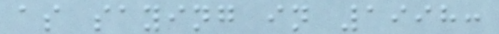as saying in 1998:
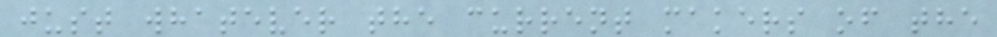just whatever the current makers of the
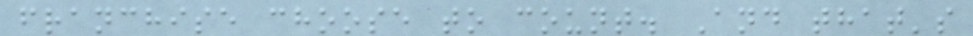franchise choose to count. And that's
